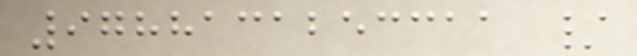9788131253311 /
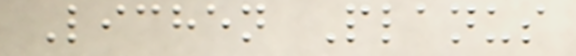Lichen Planus
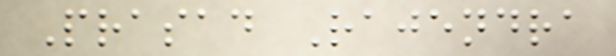Prasad Rajendra
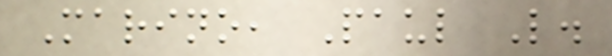Marino, Paul L.
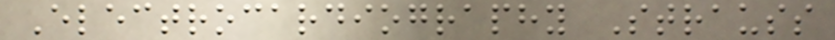Electrocardiography Strauss
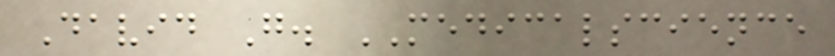David G. MEDICALSCIENCE
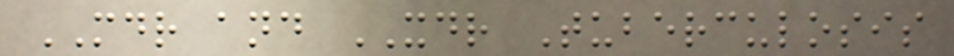MDR and XDR Tuberculosis
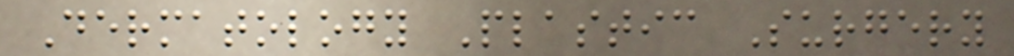Dermatology Plastic Surgery
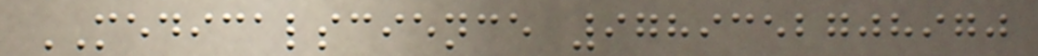MEDICALSCIENCE 9789352708970
